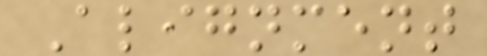Alignment
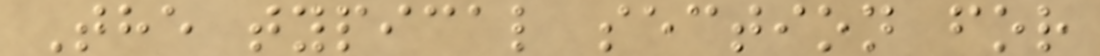The typical section for
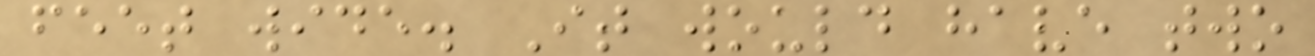feet wide. It would have two
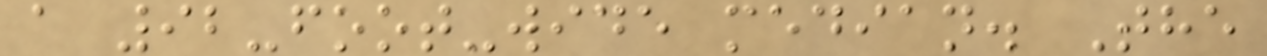a 92-foot-wide median. The
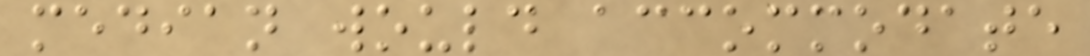median would accommodate
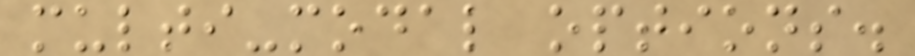multi-modal options.
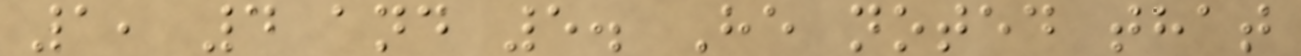1, 4 and 5. He noted that
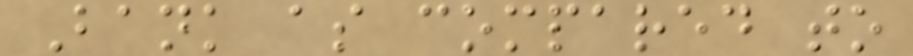Bank as compared to
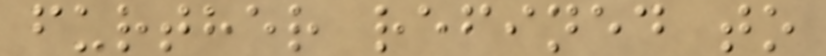further refined to
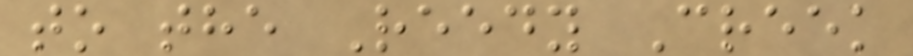to the Reedy Creek
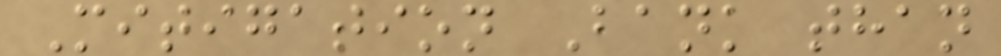Mitigation Bank than
